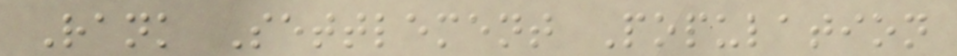Rank Settlement Population
